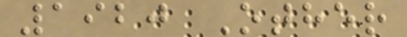1920 Other
